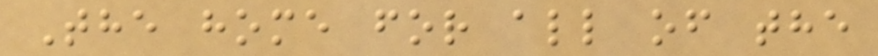The home for all of the
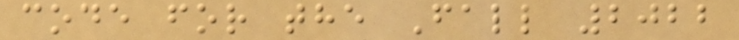code for the Fall 2022
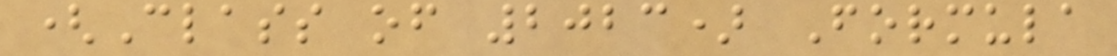(Class of 2023) Formula
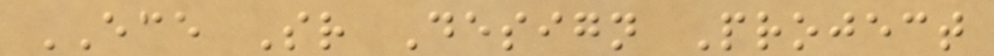ECE Sr Design Project
